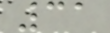31
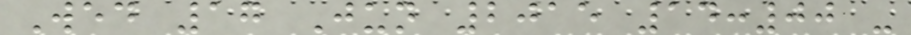Wed 17 Jun 2015 14:00 -
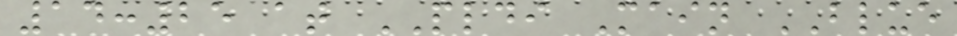14:25 at PLDI Main BLUE
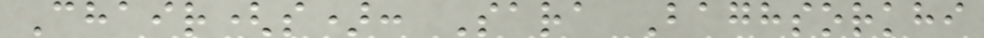Chair(s): Sara Baghsorkhi
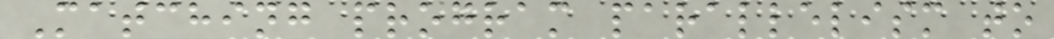Matching program parallelism to
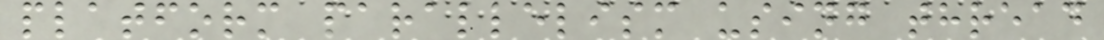platform parallelism using thread
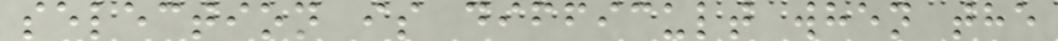selection is difficult when the
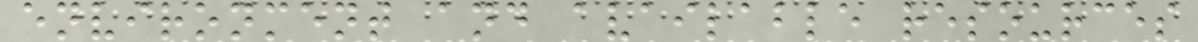environment and available resources
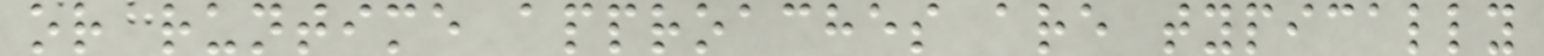or runtime approaches are typically
